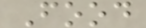Food
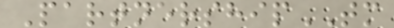PartnershipTM
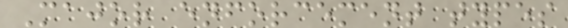Major enforcement types
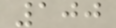100
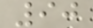90
